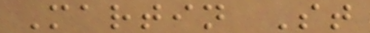Martin St
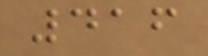416
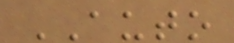AUTO
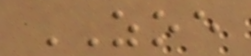ZOE
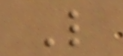L
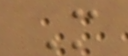M
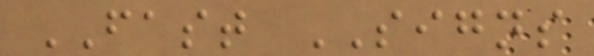FAST SIGNS
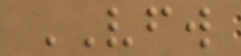VFW
